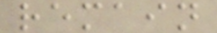remain
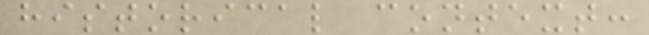historical context:
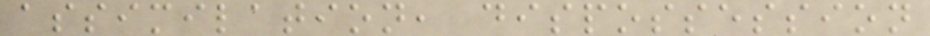assimilation, dispossession
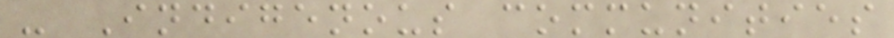- Indigenous communities
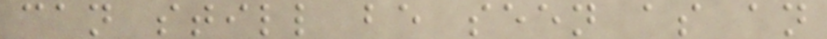can still be seen as an
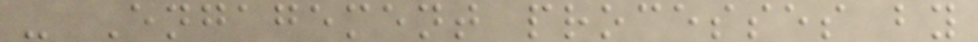- Engagement processes by
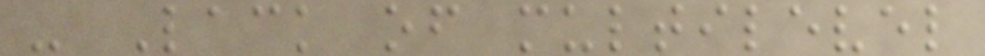- Lack of multilevel
